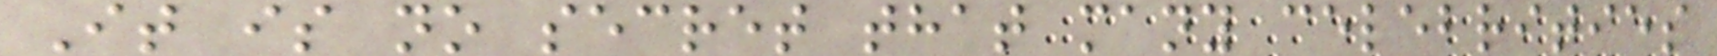It is no secret that many celebrities
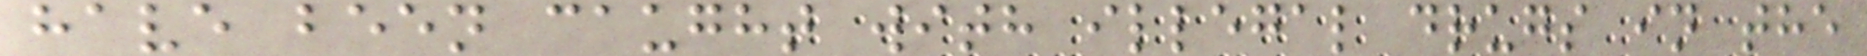have been caught with illegal drugs in the
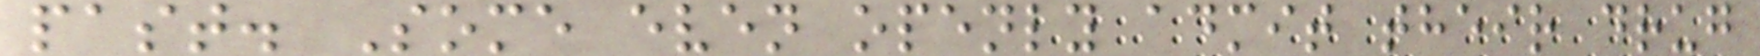past. Some even openly admit their drug
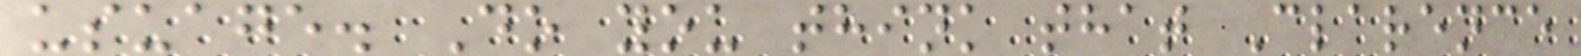usuage. Do you think that Clarence
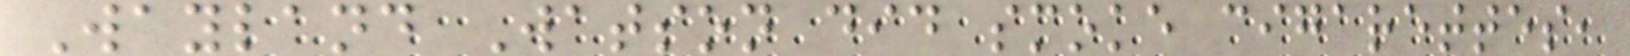Wayland Watson did smoke cigarettes,
